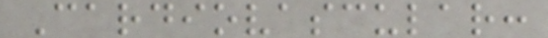Cardiovascular:
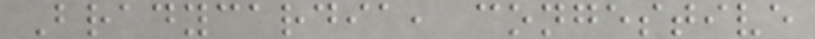Bradycardia, congestive
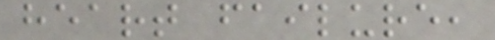heart failure,
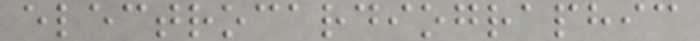electrocardiographic
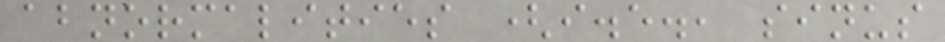abnormalities (i.e., sinus
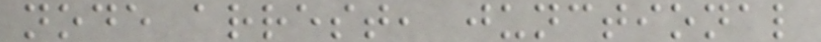node arrest, junctional
